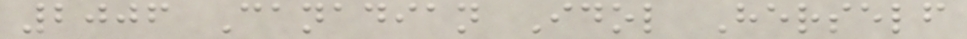2006 Canadian Idol Herself
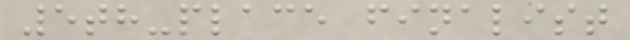5th-place finalist
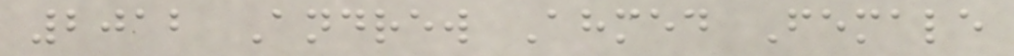2012 Andrew Ahmed Female
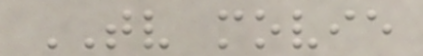TV movie
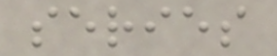series
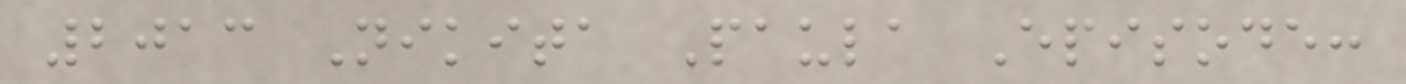2013 Nikita Paula Episode:
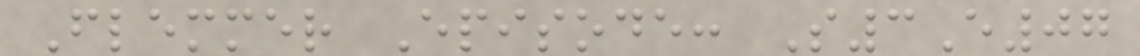Flemmer Episode: S3E07
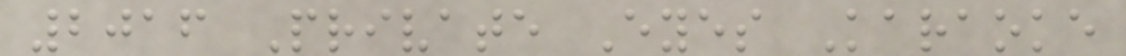2016 Private Eyes Karaoke
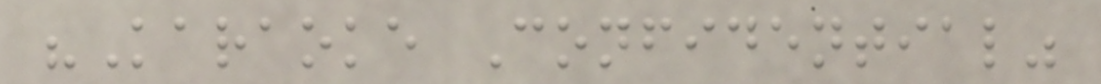"Karaoke Confidential"
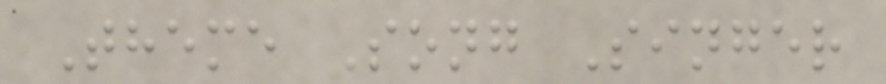Theme Song Singer
